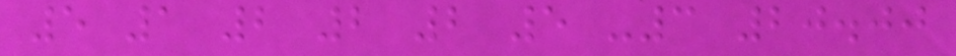5 1 2 2 2 5 -3 20.00
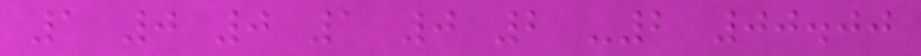1 0 0 1 0 2 -2 00.00
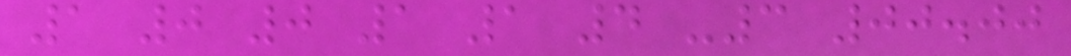1 0 0 1 1 4 -3 00.00
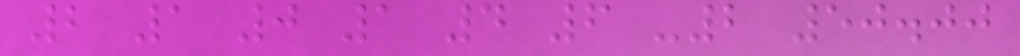2 1 0 1 4 6 -2 50.00
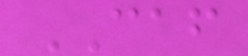CAF
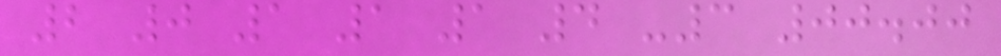2 0 1 1 1 4 -3 00.00
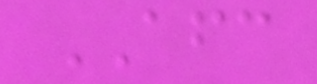AFC
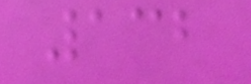132
